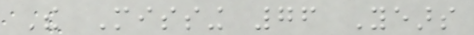The Missing 76 Years
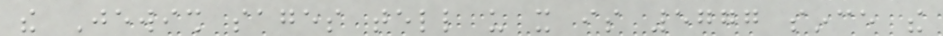the Jewish sages tell us it is 5777 since the
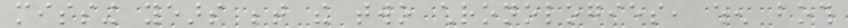missing years between the two chronologies, when both
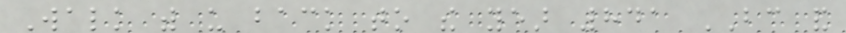Walk with us back to the year 841 BC and
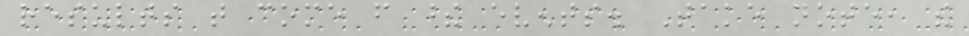results that come from these events. Take note, the
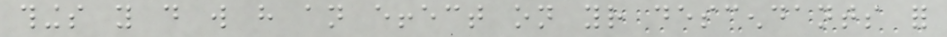things you do will have an effect on your descendants for
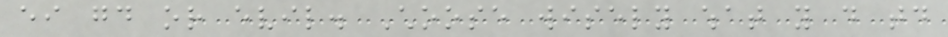either good or evil. Choose wisely what you do today
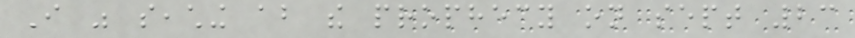I was seaching about the prophecy on sept 23
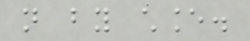not by chance.
